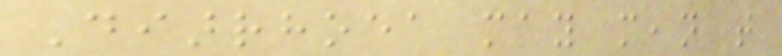Diarrhoea may mean that
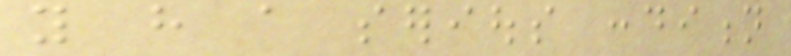you have a serious condition
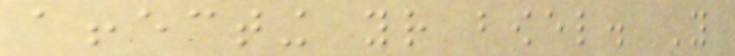affecting your bowel. You
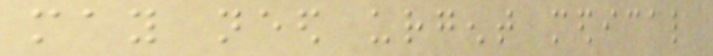may need urgent medical
